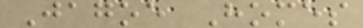Jagoe Homes
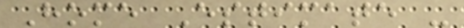Home Estimate -
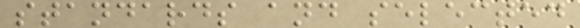standards and selected
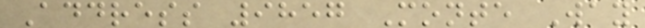Address 9857 Monte Way
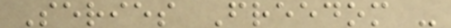Series Freedom -
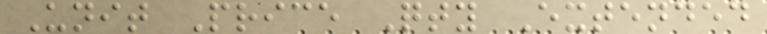Unit Price Qty Extended
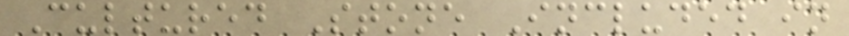Cultured Stone Included in
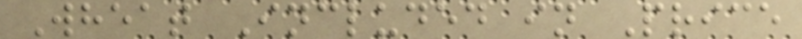Wheat Included in Price
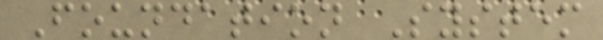Foundation System
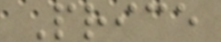Price
